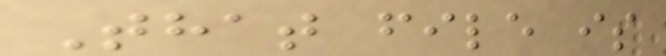That file is
